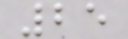25
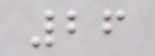26
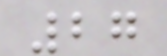27
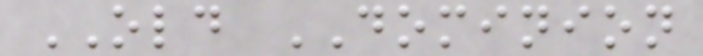OLD DOMINION
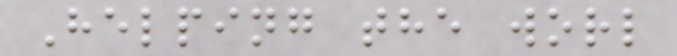Helping the worl
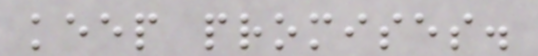keep promises.
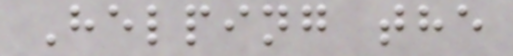Helping the
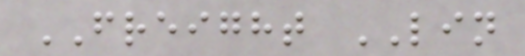FREIGHT LIN
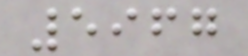5967
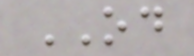OD
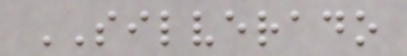SILVERADO
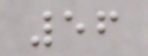56
